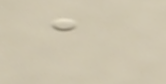a
